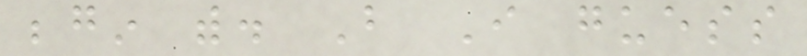begin with. But I guess
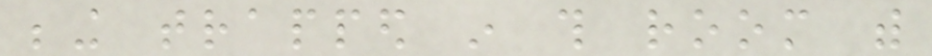being trapped in this room with
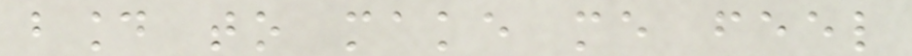bound to make me feel
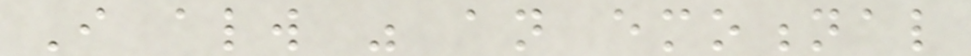I always was an emotional
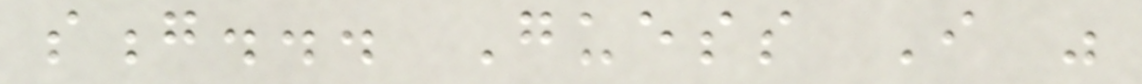song... Guess I was
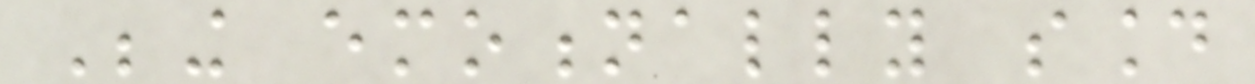Being emotionally sound
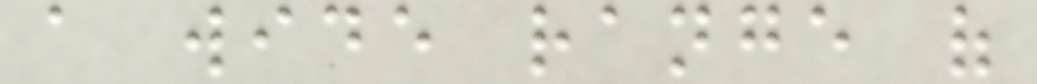a wide range of
